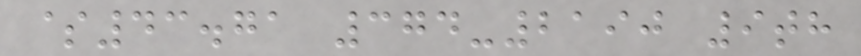$43.71 374-2190 9th
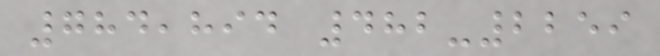784,894 482-2259
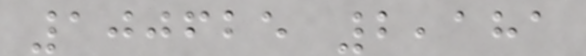100625 2,181
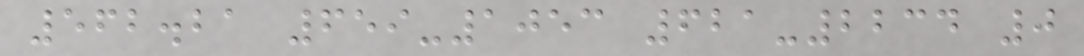562.21 659-1053 621-2234 0
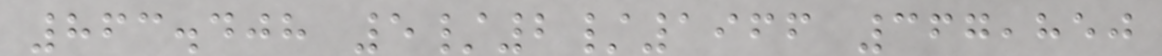863.408 5/2/1966 367,850
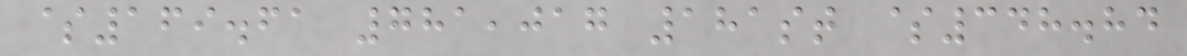$169.61 781,017 181st $348.84
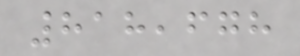818,678
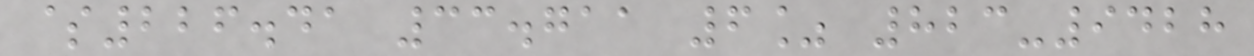$226.41 33.711 6% 823-9428
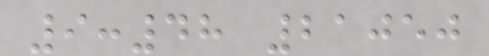9:48 21050
